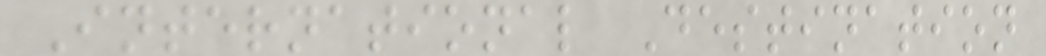International Destination
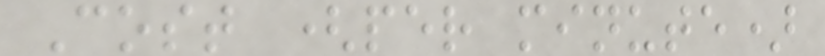Cost (per minute)
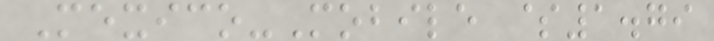Mexico-Mobile $1.79
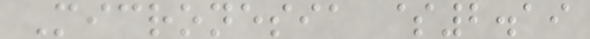Micronesia $2.19
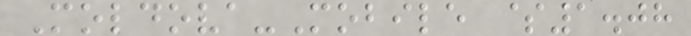Moldova-Mobile $1.08
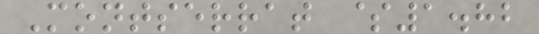Montserrat $1.82
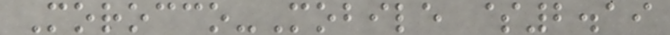Morocco-Mobile $2.19
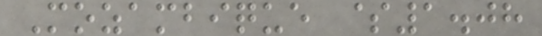Mozambique $1.08
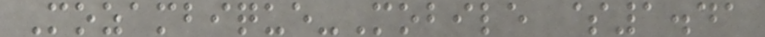Mozambique-Mobile $1.41
